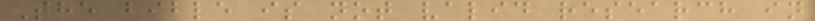The bible is not valid research in
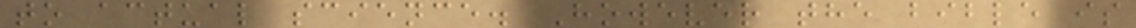to actual science. However the bible is
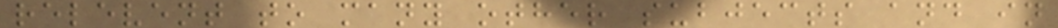relevent to many other subjects and in
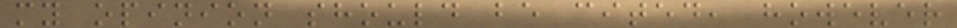my opinion should be cited, however
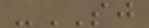-SJ
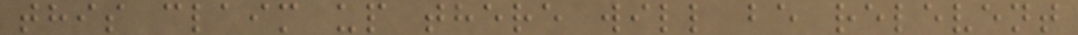this claim up there will be relevent
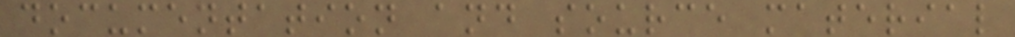documentation and source material
